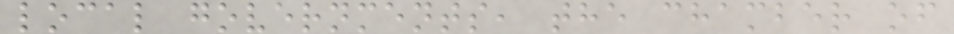local governments, the chamber of
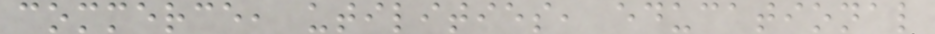commerce, utilities, educational
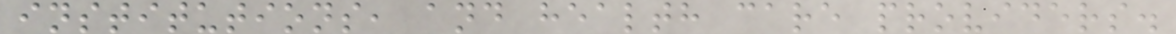institutions, and health care providers.
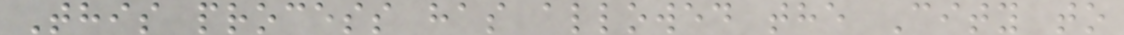This process has allowed the City to
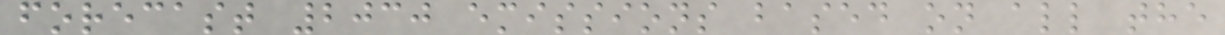forecast 2030 emissions based on all the
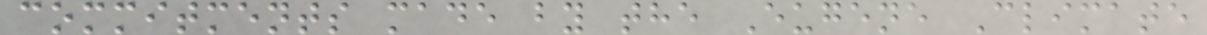commitments made by the Eugene Climate
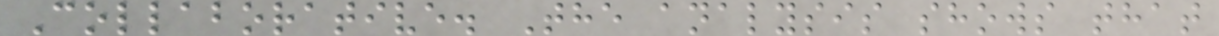Collaborative. The analysis shows that
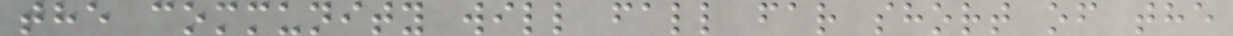the community will fall far short of the
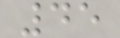45
